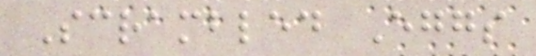Scrambled Eggs
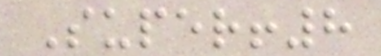Super!8
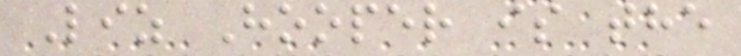Liz Hooper is the
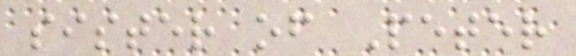sister of Peter
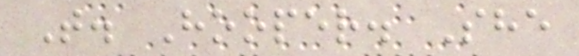T. Hooper. She
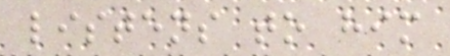listens to him
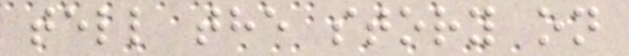tell the story on
